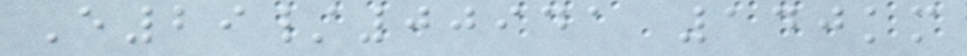E29/00941 140km
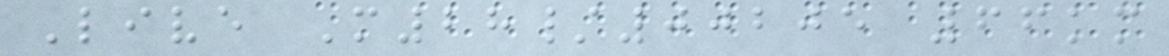Live M28/00205 66km
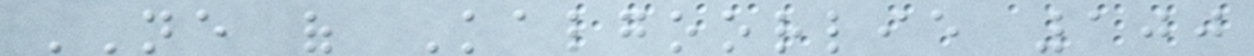NE of Kalgoorlie 100
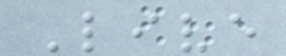Live
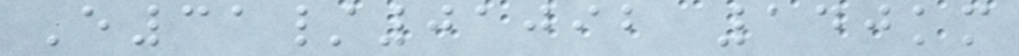E31/01092 140km
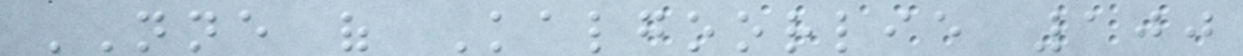NNE of Kalgoorlie 100
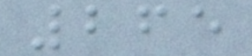265
